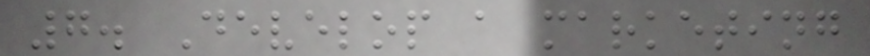7. Develop a marketing
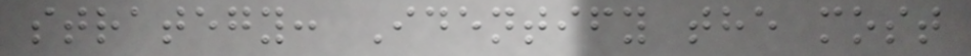strategy: Identify the most
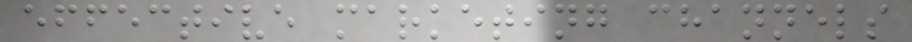effective marketing channels
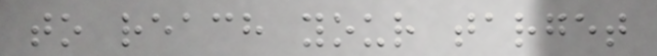to reach your target
